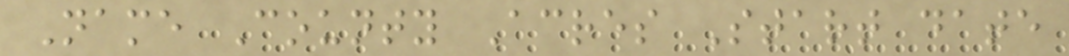Name County Acres Start date
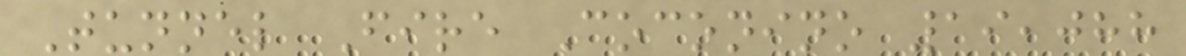Tunnel Fire Coconino 19,088
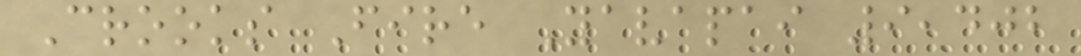Crooks Fire Yavapai 9,402
